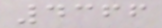4366
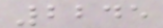2245
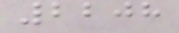2208
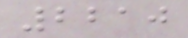2210
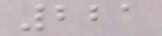221
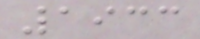1933
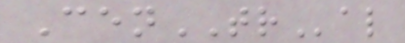CenTRal
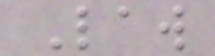Law
